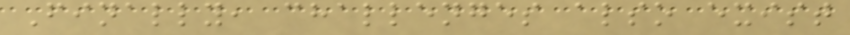Finally, challenges also exist
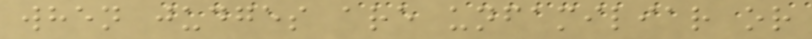when judges are unfamiliar or
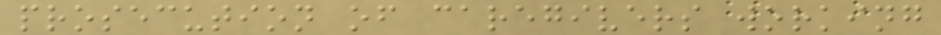prosecution of caregivers working
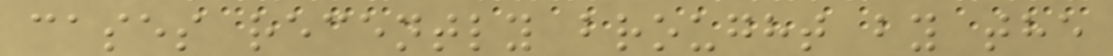cases recently brought by the
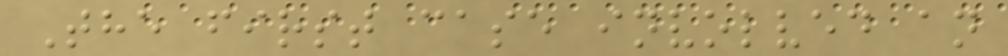The first case involved an
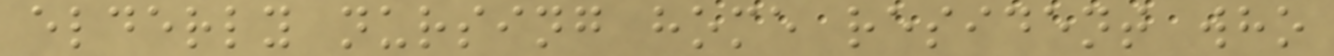elderly nursing home resident who
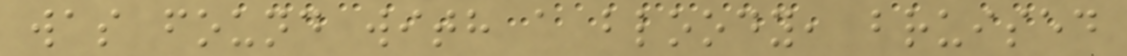was found with a bloody, bruised
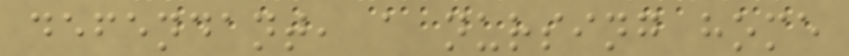defendant, a nursing home
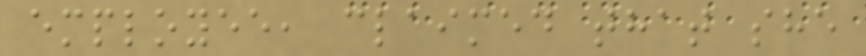employee, claimed that she
